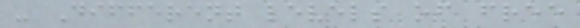- Different levels of free
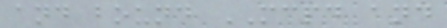and bound MCPD and
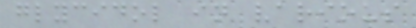glycidol in various
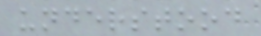understood
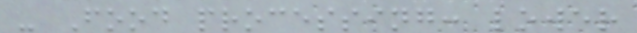- Food processing: lower
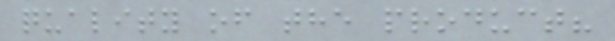quality of the product?
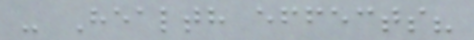- Health effects?
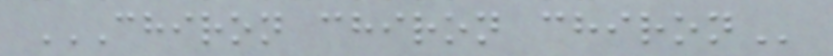CHIRON CHIRON CHIRON
